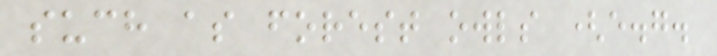such as forest owls (e.g.
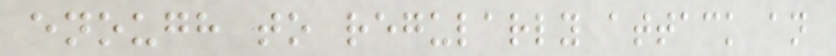enough to regularly attack an
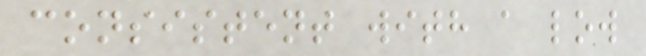consistent with a low
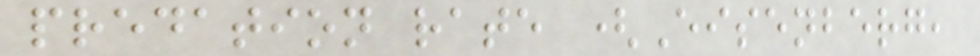predation rate (Eisenberg,
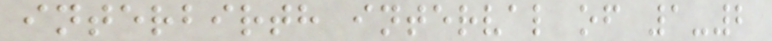interbirth interval of 1-2
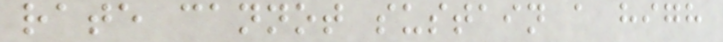rate cannot sustain a high
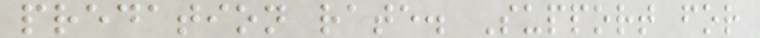predation rate. Support for
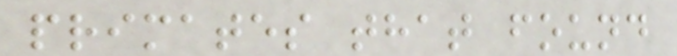primates that found
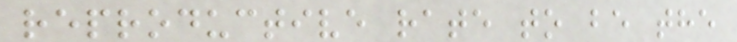reproductive rate to be the
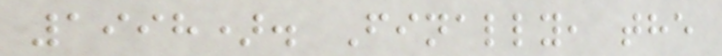1998). Finally, the
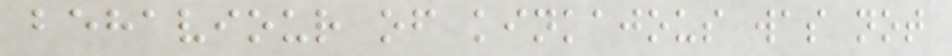behaviour of kinkajous was not
